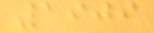1909
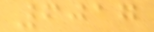6017
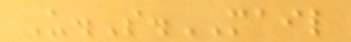U.S.MAIL
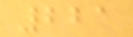221
